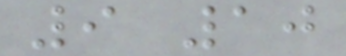9 10
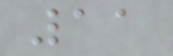11
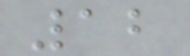12
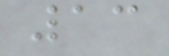13
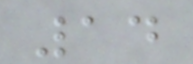14
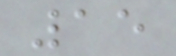15
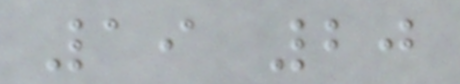19 20
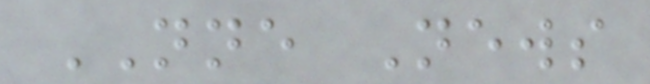NNE News
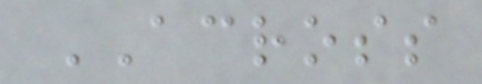ACROSS
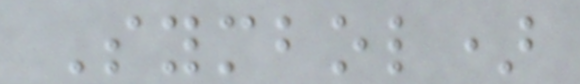Symbol)
